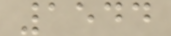1544
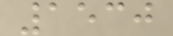1530
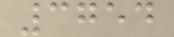3754
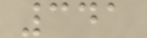341
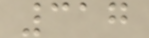317
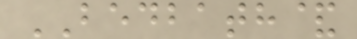BEDBATH&
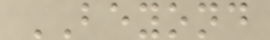BEYOND
